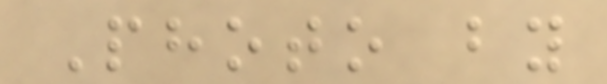Photo by
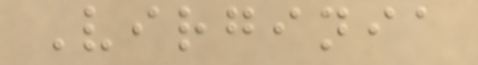Virginia
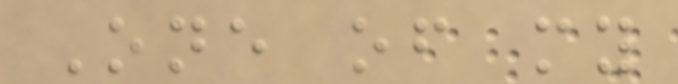One of my
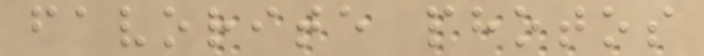favorite photos
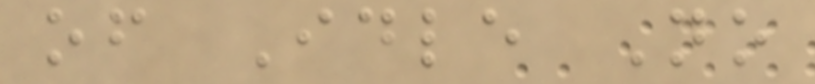of Idle No
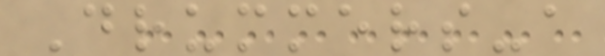Drummers-a
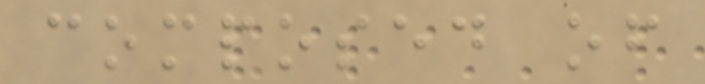composed of
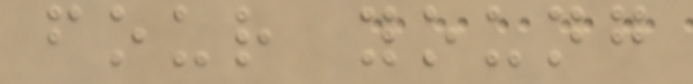four young
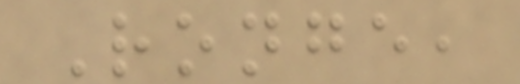Ronge,
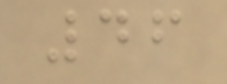46
